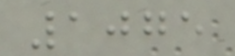1075
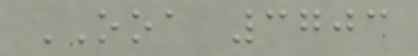OOA 3703
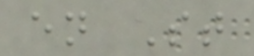en St
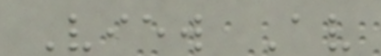View Av
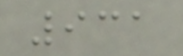931
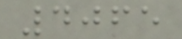4065
